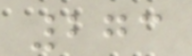273
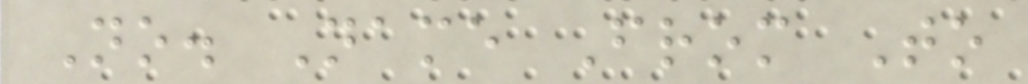No. Name From To
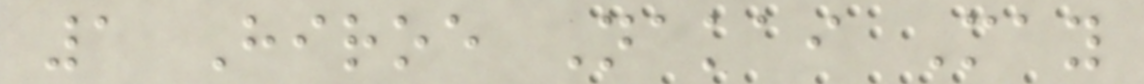1 Hiroe Nakai May
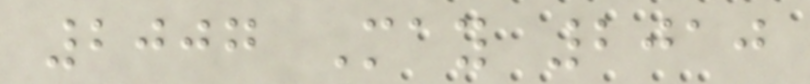2007 May 2010
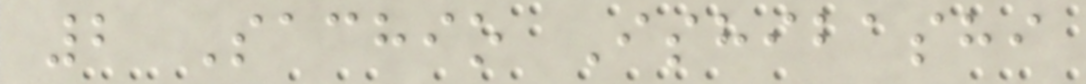2 Sachio Ishibashi
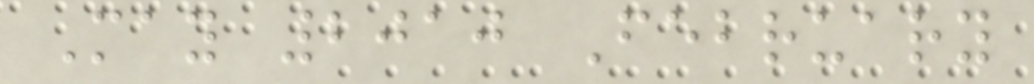May 2010 February
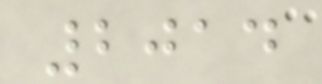2014
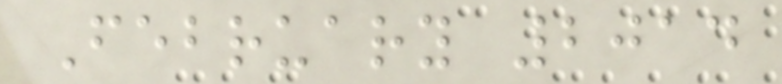February 2014
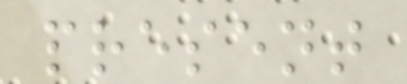present
